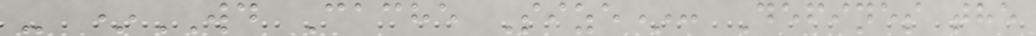- *WD Cache Size*: Defines the
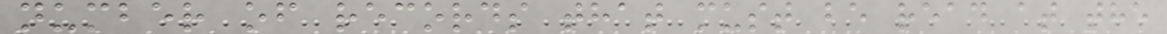number of records that must be read at the
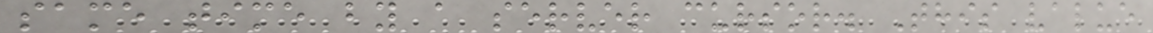same time by a server cursor. This value
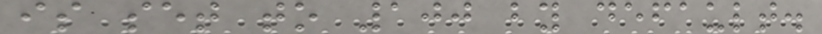is set to 100 by default.
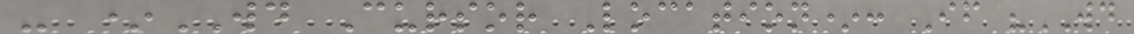- *WD Cursor Location*: If "WD
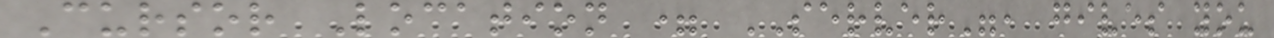Cursor Location = SERVER", gives you
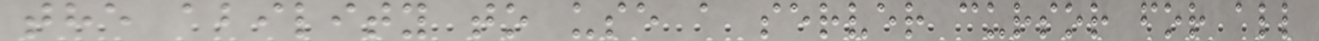the ability to use a server cursor for all
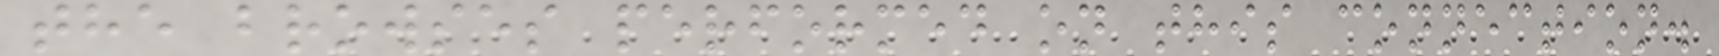the browses performed on this connection.
